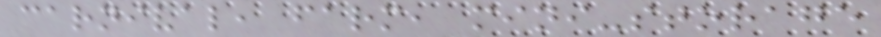carnival, farm, mini-storage
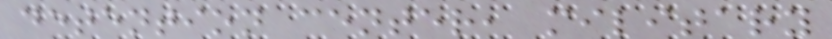detention center, military
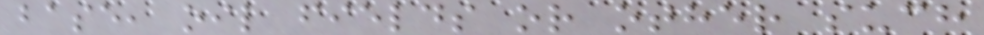base, oil fields or other such
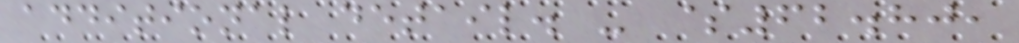additional detail. - $62.80,
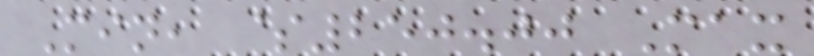Min, $250.00 Max
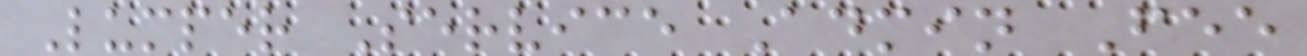Lumper Service Admin Fee
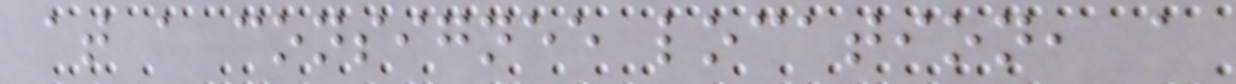at a consignee location, a
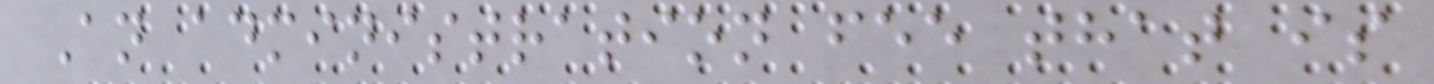An administration fee that is
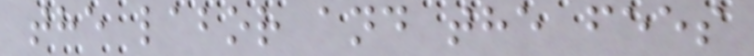the labor and the fees
